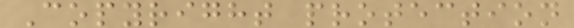Copyright protection
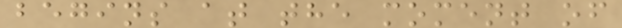begins at the moment of
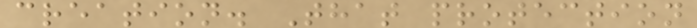creation. That protection
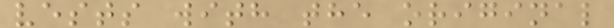vests with the original
